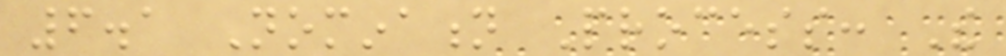6.1 Nomination Process: The
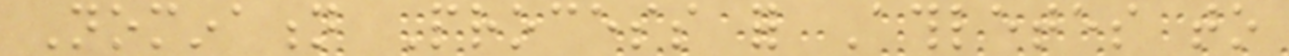Nomination Process for Athletes to
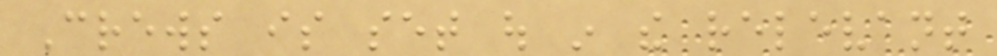Crews is set out in the relevant
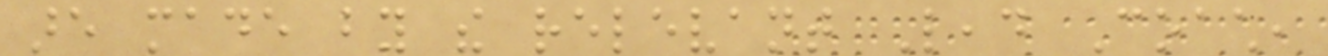are made by the relevant Lead Coach,
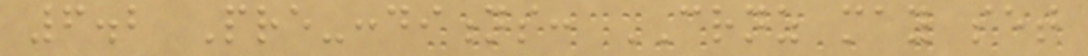6.2 Pre-conditions: CRNZ may set
